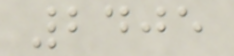2405
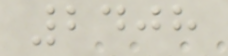2408
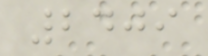2409
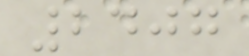2407
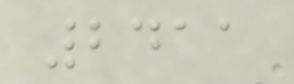2411
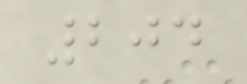204
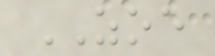ZOE
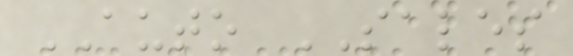AUTO SALES
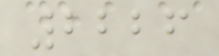2226
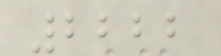2222
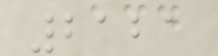2121
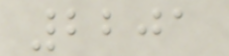2201
